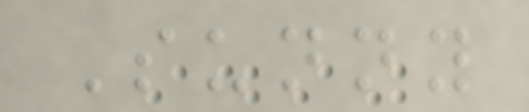Sunny
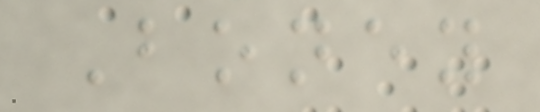Boney
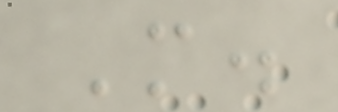M.
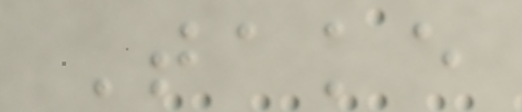Take
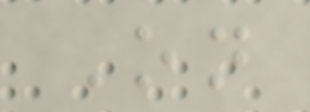On
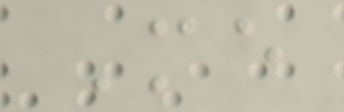Me
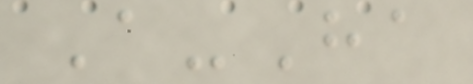A-Ha
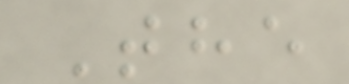The
